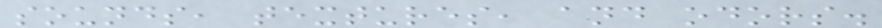sounds, textures, and odors.
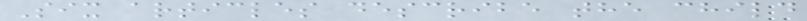Six articles describe the child
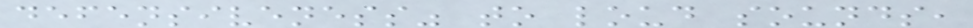defensiveness" to loud sounds,
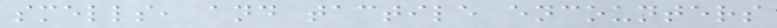smells, and tactile encounters
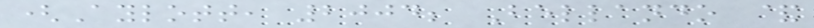(Aylott, 2004; Bellando &
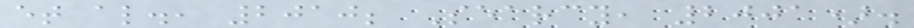et al., 2010; Searcy, 2001).
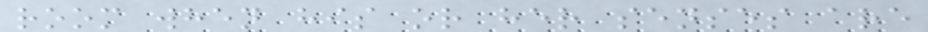room when his or her senses are
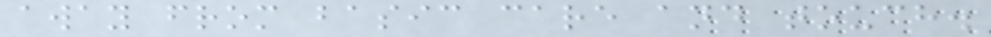away from basic care and touch.
